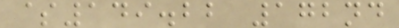$149.22 172nd
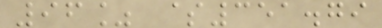96% $351.79
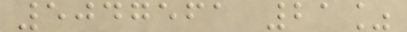5047561 21%
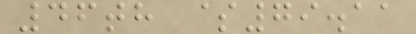46th $79.11
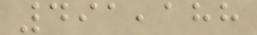491,188
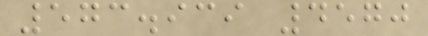573.939 4570
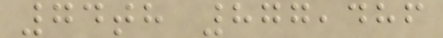74th 877,486
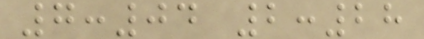7:04 2:28
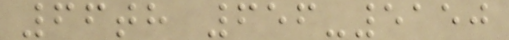66th 656-5150
